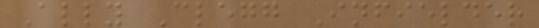Ally Clegg Infielder
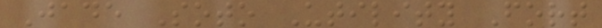Jade Soto Utility Fort
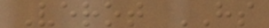Verot HS
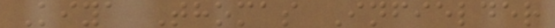Kiya Thomas Infielder
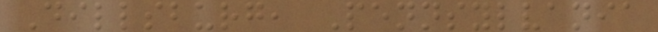Dillsburg, Pennsylvania
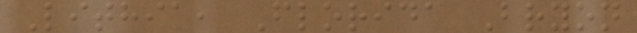Lithia, Florida Bryon
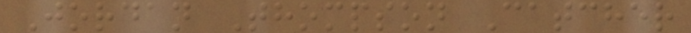Jordan Thompson Catcher
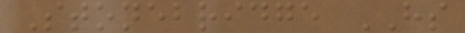Stonebridge HS
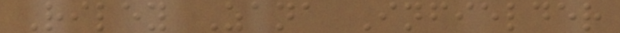Riley Zana Infielder
